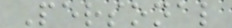Personal
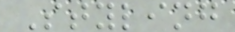Styling
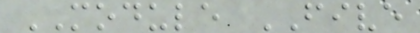MODULE FIVE
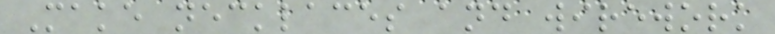Make necklaces and wirework
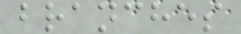branches
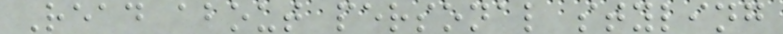Read about personal styling
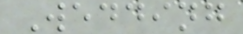Wedding
